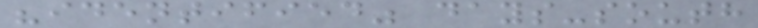"identified" days-south
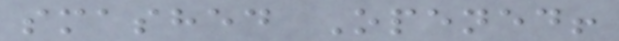smashed Opened!
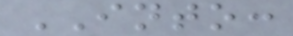INTO:
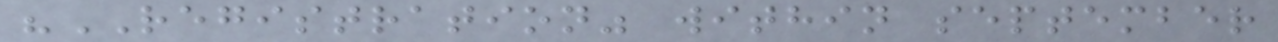"REGISTRATION" within september
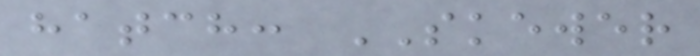hatch: SKEWER
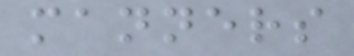manners
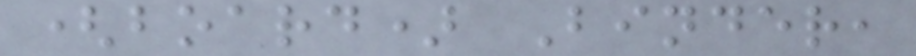(board) Binder,
